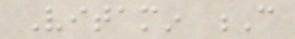Vitamin C
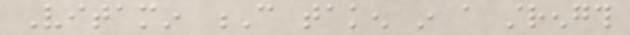Vitamin C taken in a strength
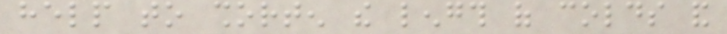help to shorten the length of colds and
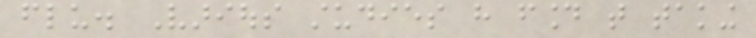flu. Various studies have found that taking
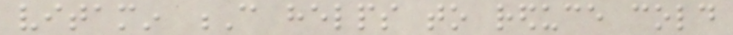vitamin C helps to reduce cold
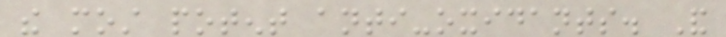the most potent anti-oxidants. And
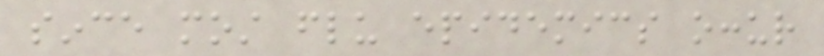since most flu epidemics occur
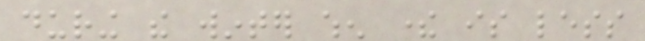during the winter when there is less
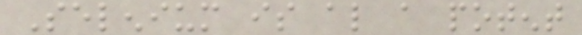Selenium is also a potent
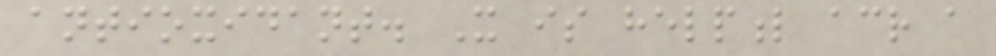antioxidant. It is helpful across a
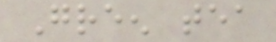Green tea
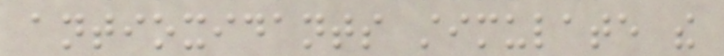antioxidants stimulate the
